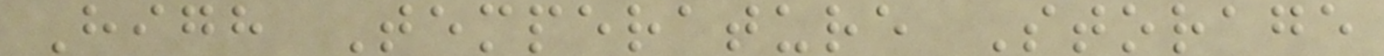High Temperature Storage
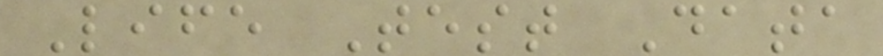Life Test Data
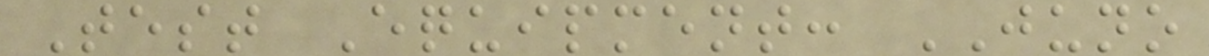Test Equipment: JUNO
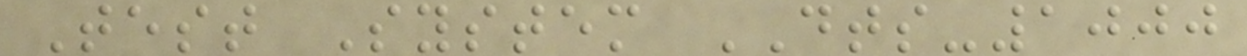Test System DTS-1000
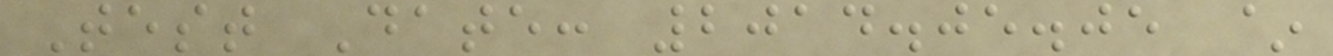Test Date: 2014.05.05 ~
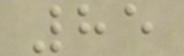85
